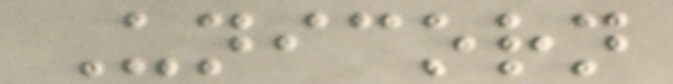Unicorn
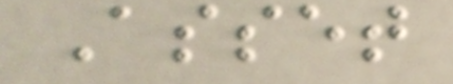Asset
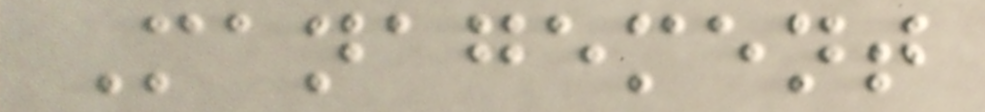Management
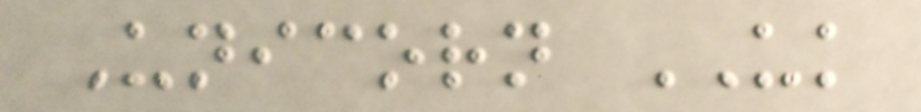Unicorn UK
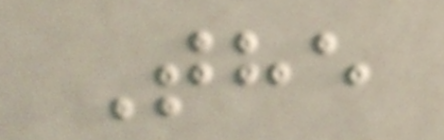The
